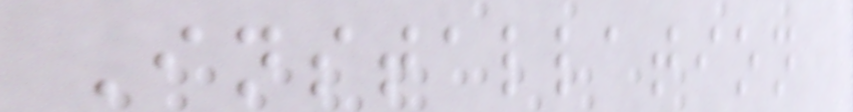Installation
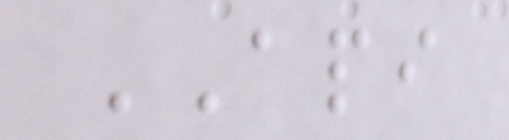API
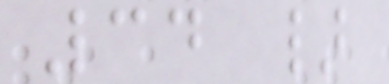34 }
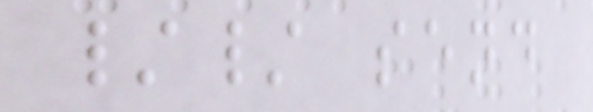// send
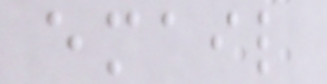email
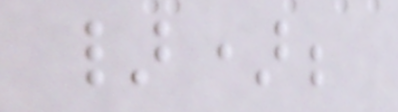});
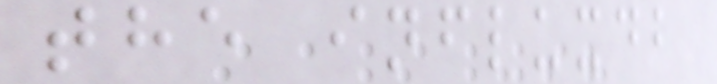the influxdb
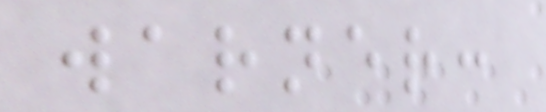warner:
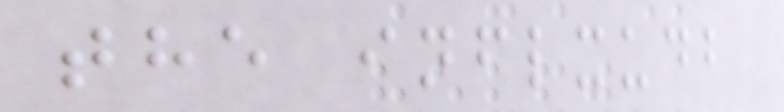the inflxudb
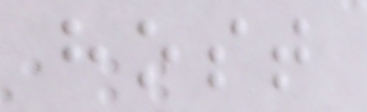host
